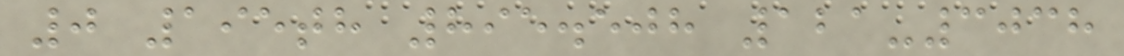0 195th 895.508 121-3038
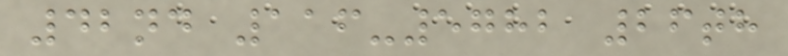42nd 116-5782 26th
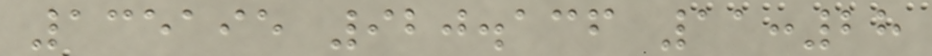135195 920.136 11:28
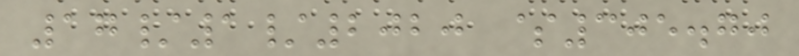17/1/2020 $305.70
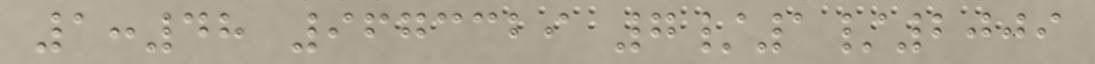1:48 9673329 7/1/2009
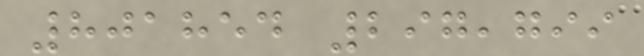801854 297,799
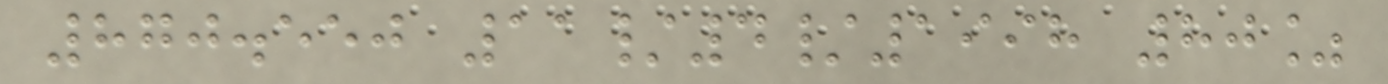870.550 11/4/1998 80%
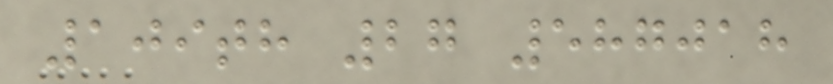109th 27 587018
